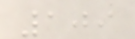109
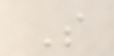S
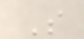S
